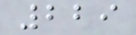229
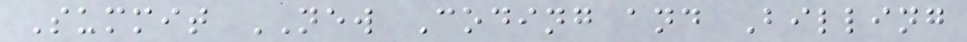Summit NEW Coding and Billing
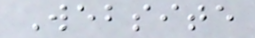Website
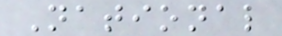National
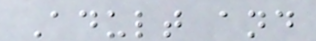Adult and
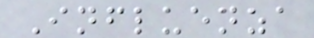Influenza
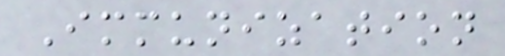Immunization
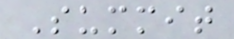Summit
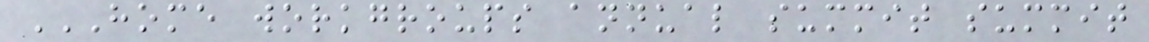HOME WORKGROUPS ANNUAL SUMMIT SUMMIT
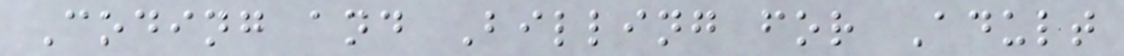Coding and Billing for Adult
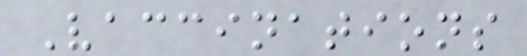Vaccinations
